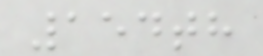154th
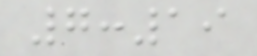7:19
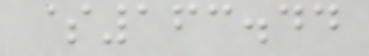$163.44
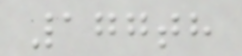177th
